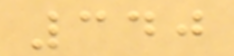340
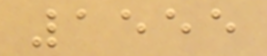1555
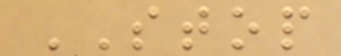STOP
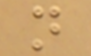n
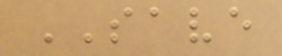SAVE
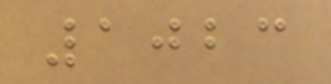1023
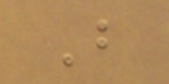B
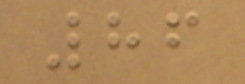86
